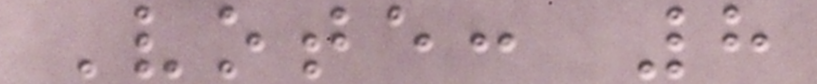Vote: 8
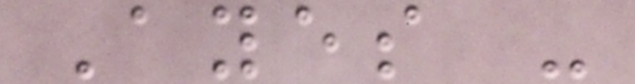Ayes -
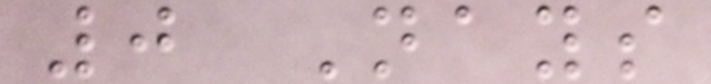0 Nays
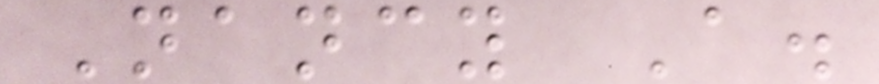Nancy A.
